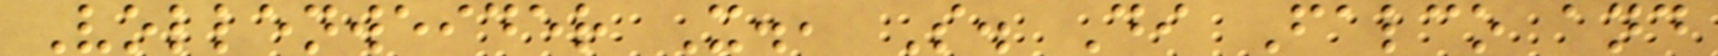Vollenweider X., S. Di Falco and
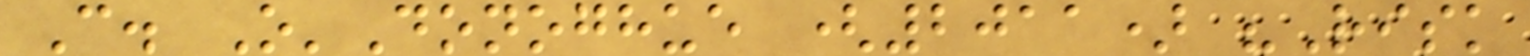C. O'Donoghue (2011) "Risk
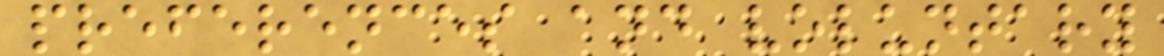preferences and voluntary
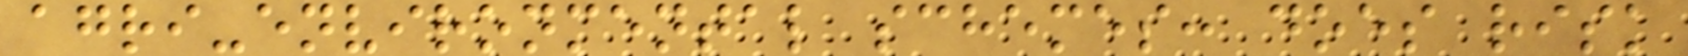agri-environmental schemes: does risk
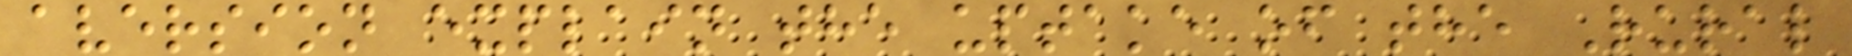aversion explain the uptake of the Rural
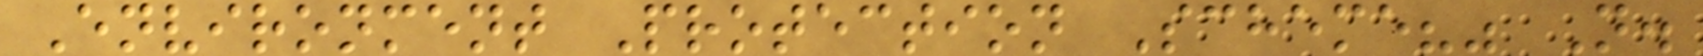Environment Protection Scheme?" N.
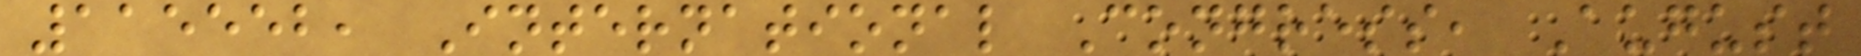115552, International Congress, August
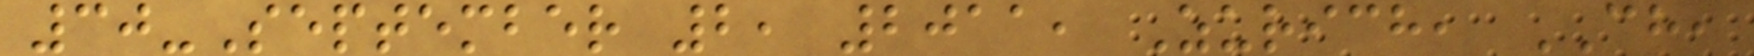30-September 2, 2011, Zurich, CH,
